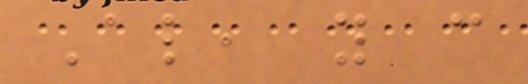Also, you can
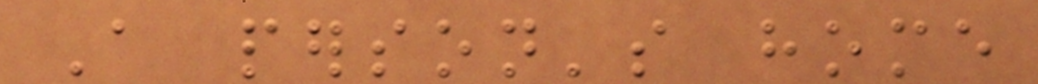A person's home
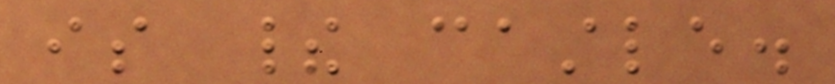is their castle.
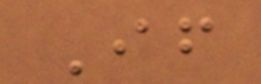If
